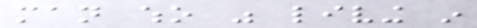man who was living in
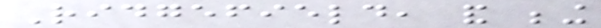Ridgefield, and being
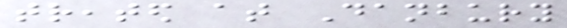treated at Danbury
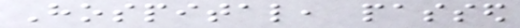Hospital, passed
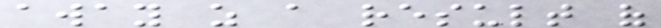away as a result of
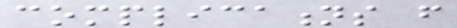complications from
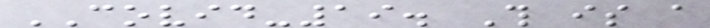COVID-19. This is a
